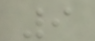9
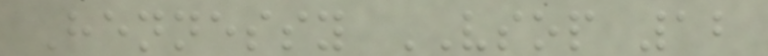Hennessy VSOP 12
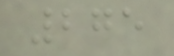275
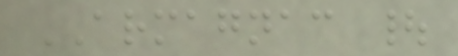ARMAGNAC |
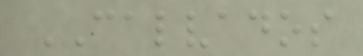CALVADOS
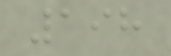198
